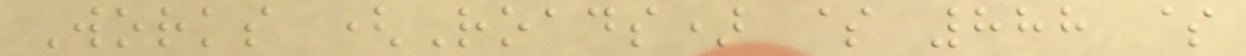Works (Roads) $ 888 $
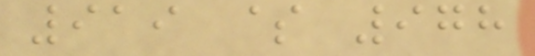919 $ 978
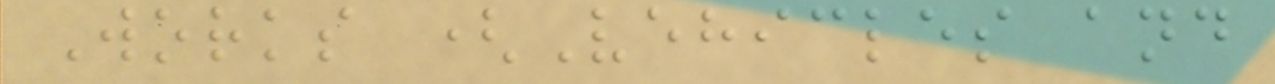Works (Vehicles and
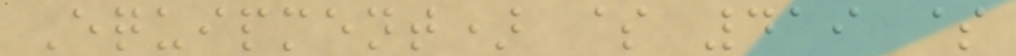Equipment) $ 419 $
